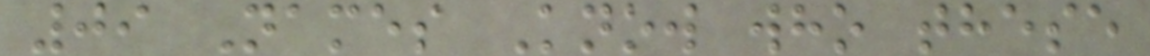09 Names Know who these
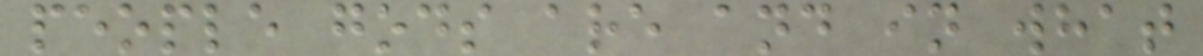people gods are and in what
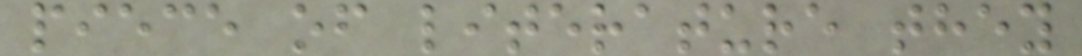piece of literature they
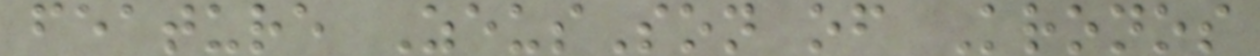feature ZeusSon of Kronos
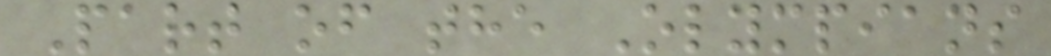Part of the Olympians
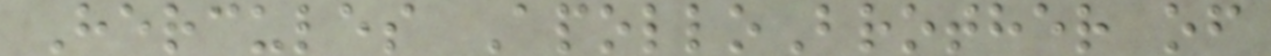Hercules ApolloBrother of
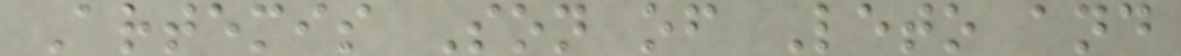Artemis Son of Leto and
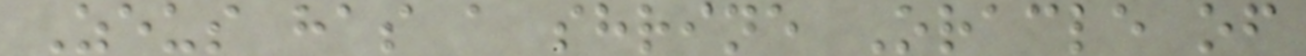Zeus has a shrine Oracle of
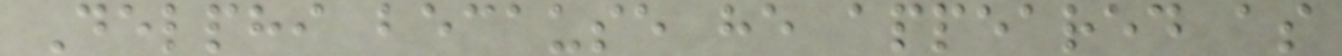Delphi because he appeared as
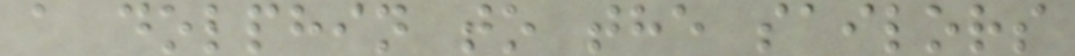a dolphin to the sailors
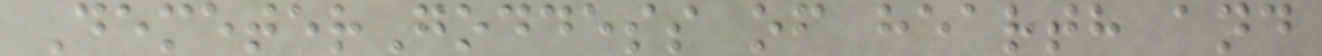DemeterGoddess of hearth and
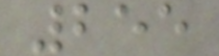255
